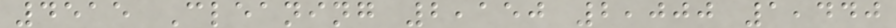4515 Cleaning 2,150 2,000 1,440
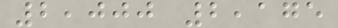2,000 2,175
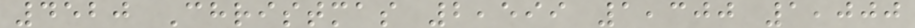4520 Christmas 2,599 1,300 1,000
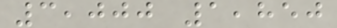3,000 1,850
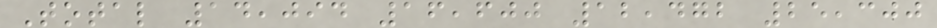Total 14,094 16,600 12,472 25,300
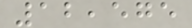12,575
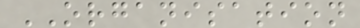ORGANISATION
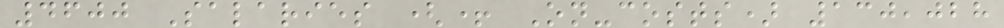4600 Salaries (+ On-costs) 130,028
